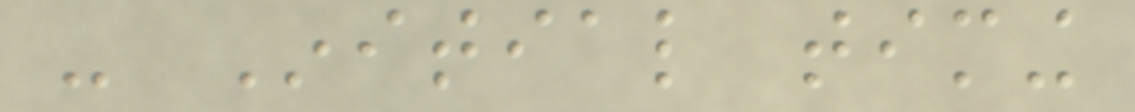- Initial timing
